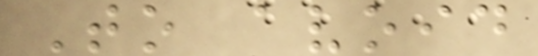To avoid
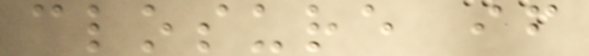closure if
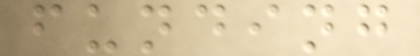funding
